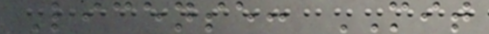License: MIT
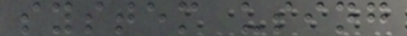system using
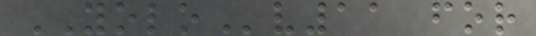YOLOv11 for
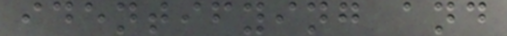identifying and
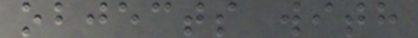objects with
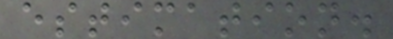estimation.
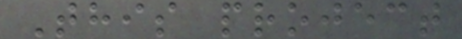This project
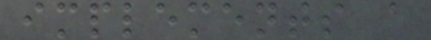implements a
